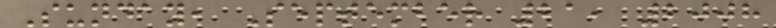Sunday, September 21, 2008
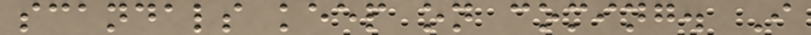scandals keep on coming. I
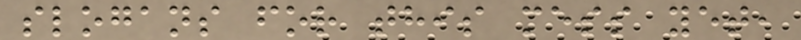slogans for this mess yet,
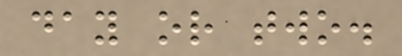day or two.
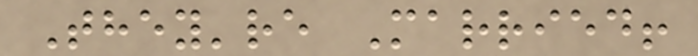They're Married!
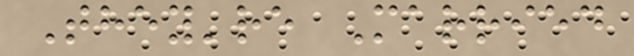They're Married
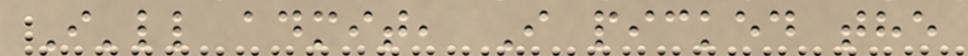I'll admit, I picked the
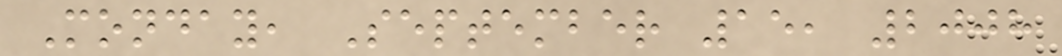Monday, September 15, 2008
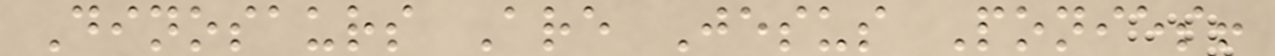Dinosaurs Are Jesus Ponies!
